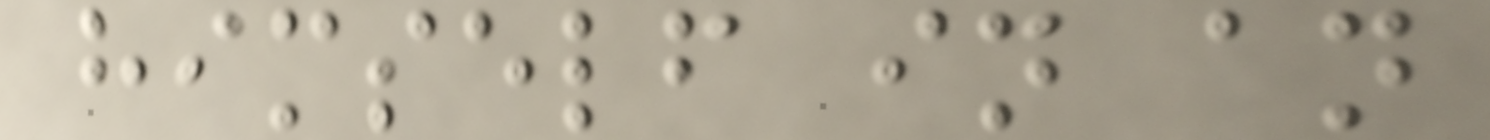himself in an
